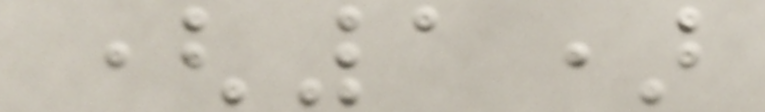(1)
